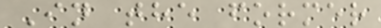In the former
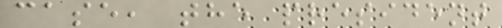case, the president
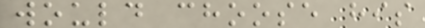would choose his
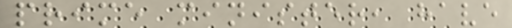prime minister, have
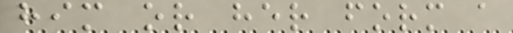him or her form a
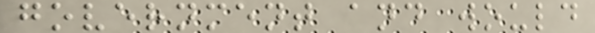government and would
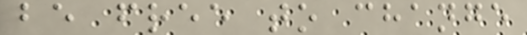be free to change
